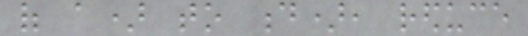of a) to d), reduce
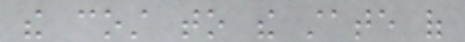the cost to the state of
